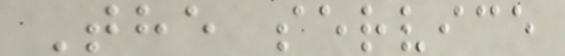The service
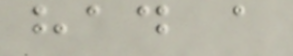had a
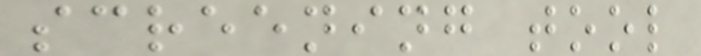screening tool
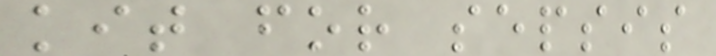kit for sepsis
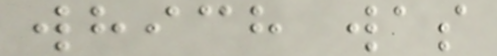which was
